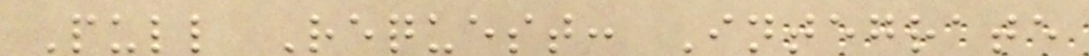Pull Request: Integrate
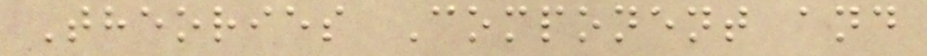Theories Component and
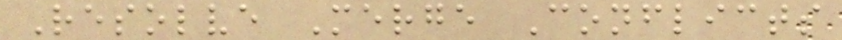Resolve Merge Conflicts
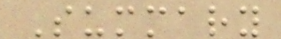Summary
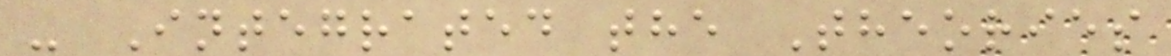- Integrated the Theories
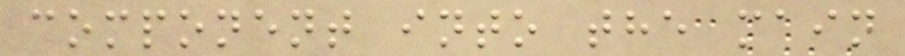component into the main
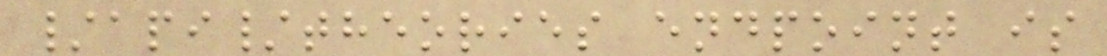/api/theories endpoint is
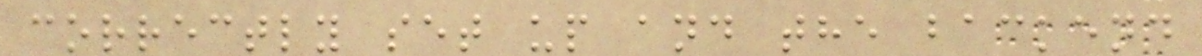correctly set up and the backend
